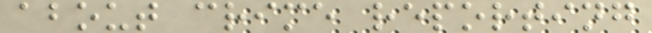about crime reporting
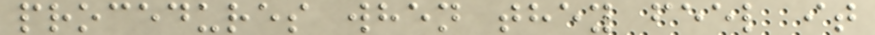procedures when they feel it
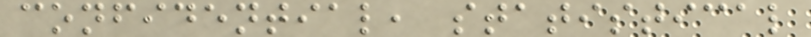confidential, statistical
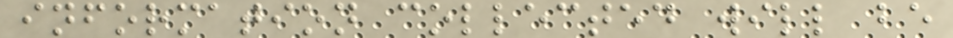information collected will be
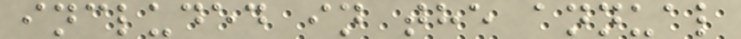included in the annual
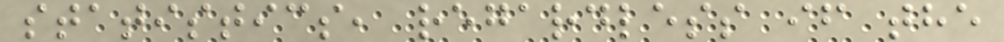statistics, regardless if the
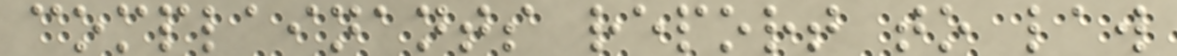complainants report to law
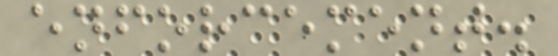enforcement.
